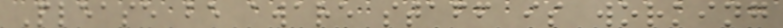Please be aware staff is working
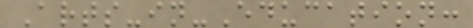Arts-in-Education:
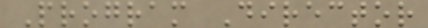Program Director
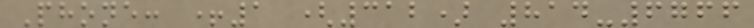Phone: +1 (312) 814-6766
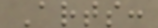Arts:
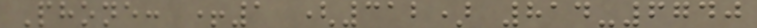Phone: +1 (312) 814-6740
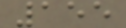155
